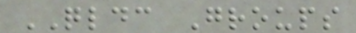QLDC Groups
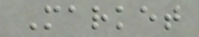Market
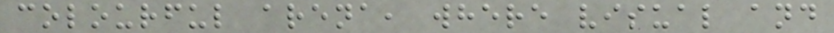colourful arena, where visual and
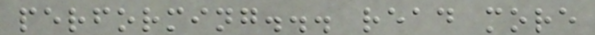performing... read more
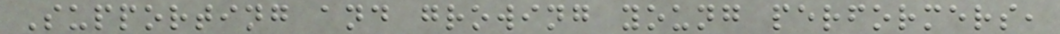Supporting and growing young performers,
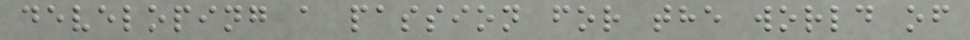developing a passion for the world of
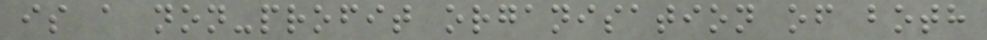is a non-profit organisation of both
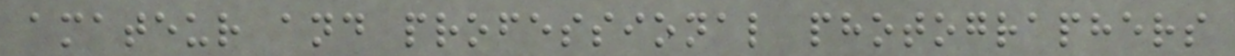amateur and professional photographers
